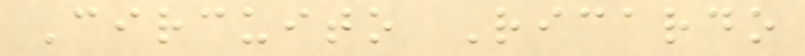Circuito Ricardo
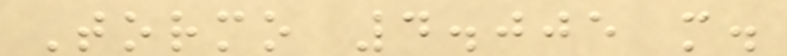Tormo 4.005 m.
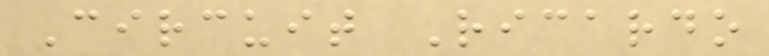Circuit Ricardo
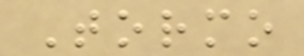Tormo
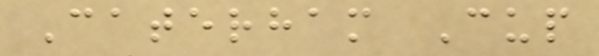Caterham Cup
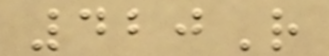420R
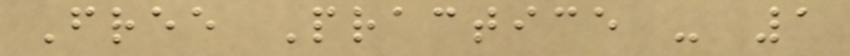Free Practice - 1
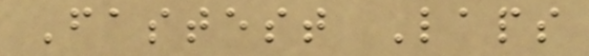Fastest Laps
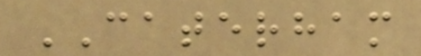CATERHAM
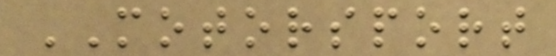MOTORSPORT
